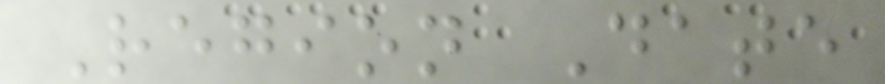Region Date
